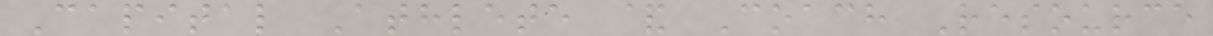Capital Athlete & Coach Resource
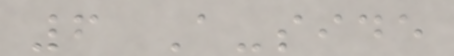6 A-side
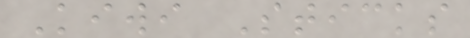Kiwi Sticks
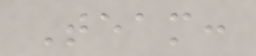Team:
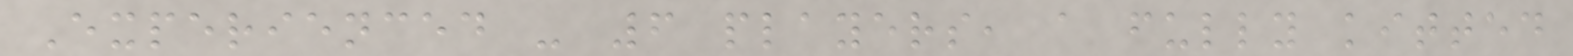Experienced - 6 players, a fully kitted
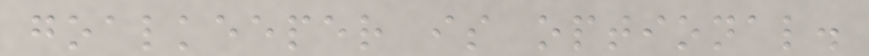goalkeeper is optional.
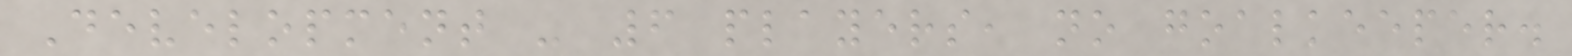Development - 6 players, no goalkeeper.
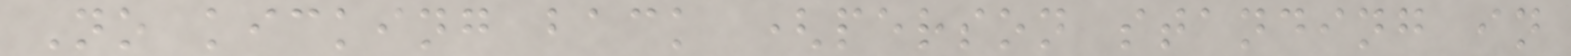No kicking back (person standing in
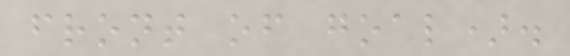front of goal).
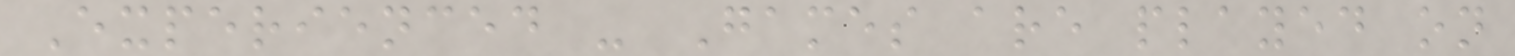Experienced - Games are played on
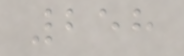258
